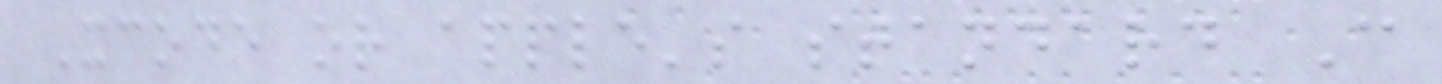Xcode or apple's standard C
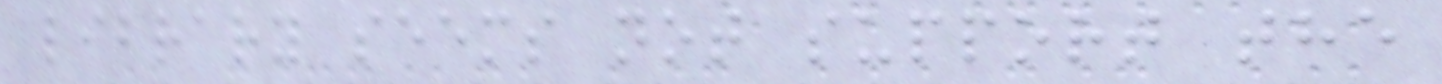library seems not support the
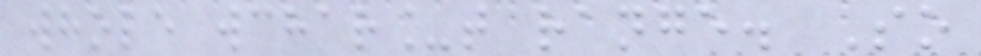whole wchar_t range. So
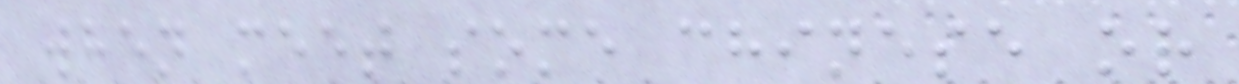when meet some chinese or
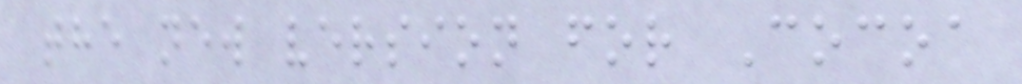the new version for Cocoa
